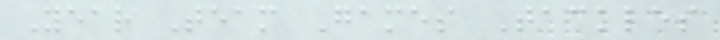Year Team Games Tackles
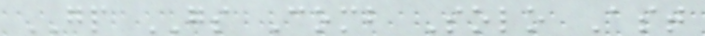GP GS Comb Solo Ast
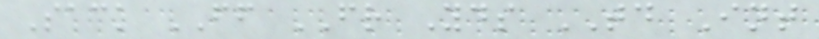Sack FF FR Yds TD Int
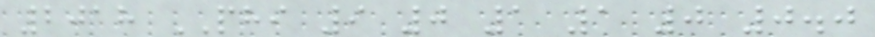2018 PHI 9 0 1 1 0 0.0
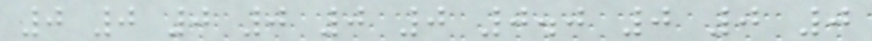0 0 0 0 0 0 0.0 0 0 0
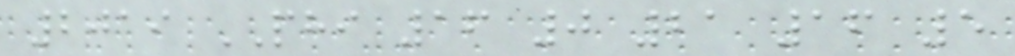2019 PHI 16 0 21 16 5
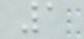1
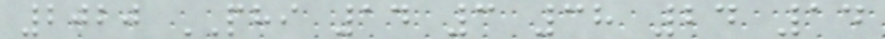2020 PHI 14 3 38 24 14
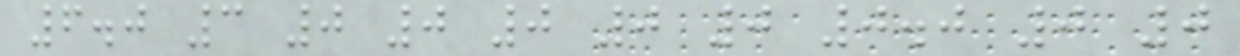6.0 3 0 0 0 0 0 0.0 0 0
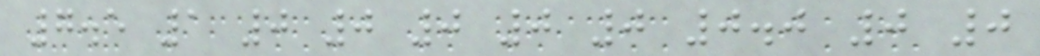7.5 1 0 0 0 0 0 0.0 0 0
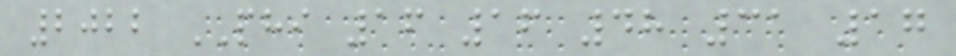2022 PHI 16 16 48 31 17
